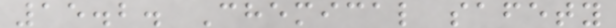15.2. Chemical safety
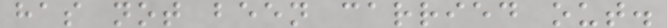has not been carried out.
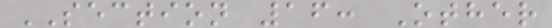SECTION 16: Other
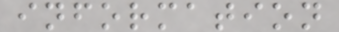information
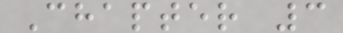Chapter 3
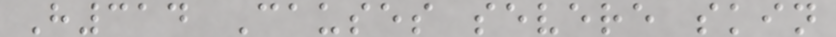H314 Causes severe skin
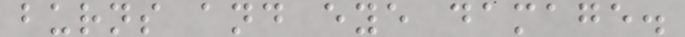burns and eye damage.
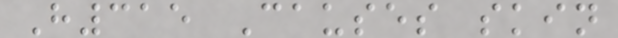H315 Causes skin
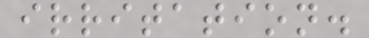irritation.
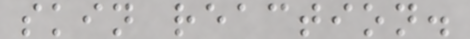skin reaction.
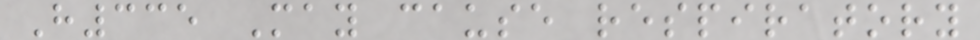H335 May cause respiratory
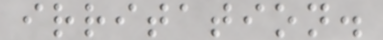irritation.
